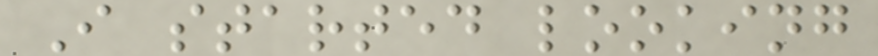I started looking
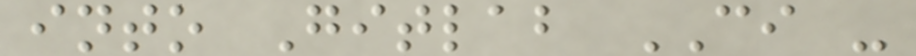into Gitlab CI -
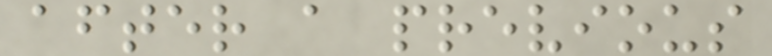after a previous
